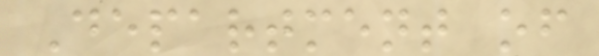Department of
